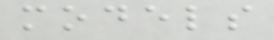models
